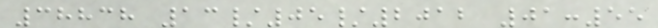38838 13/05/2012 01:55
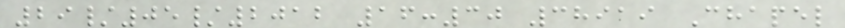29/05/2012 16:30 38919 Chapel
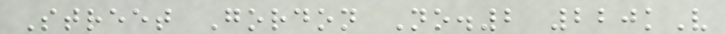Street Gordon No.2 220kV
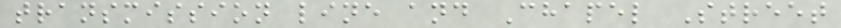transmission line and Chapel Street
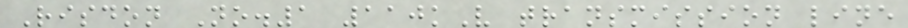Risdon No.1 110kV transmission line
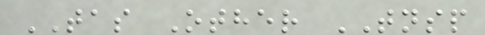TAS Other TNSP
